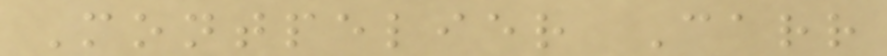Montpelier Carr
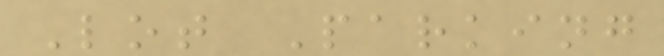Lot Parking
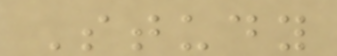Study
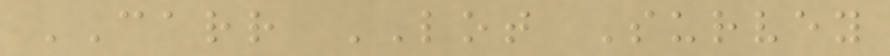CARR LOT Survey
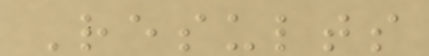Results
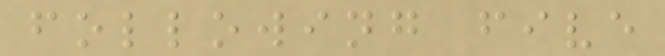following five
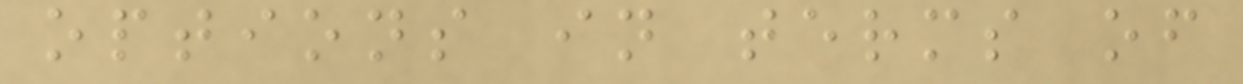options in terms of
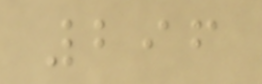296
